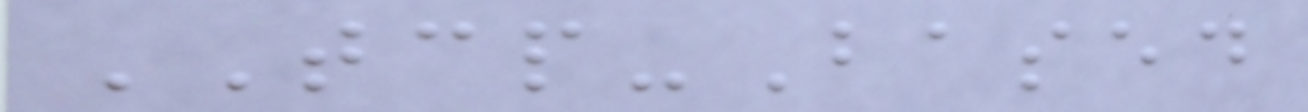TCP-Based
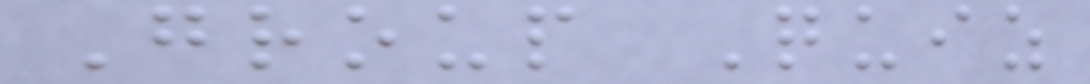Group Quiz
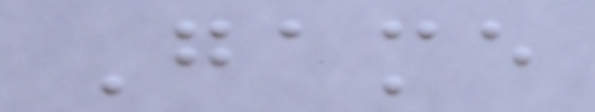Game
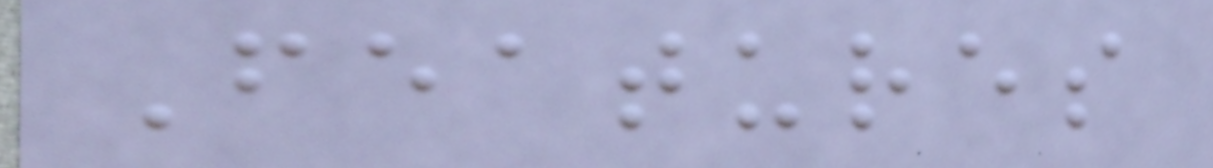Features
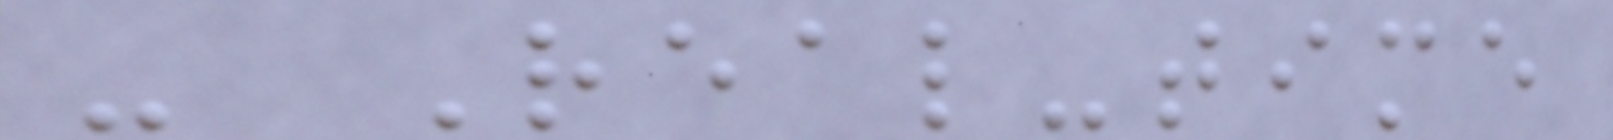- Real-time
